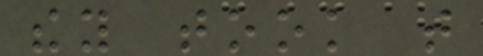they took that
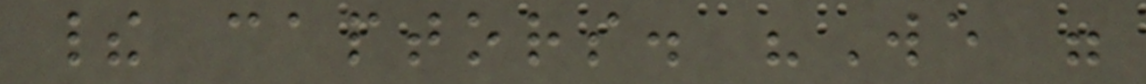their captors. "We were
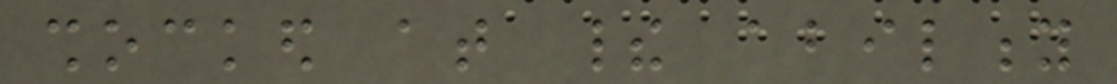shocked at their ability
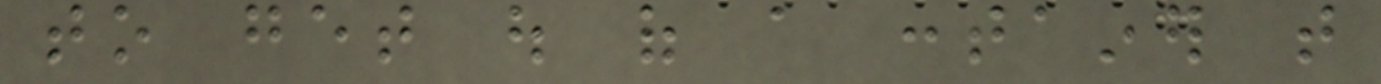to get out of a container that
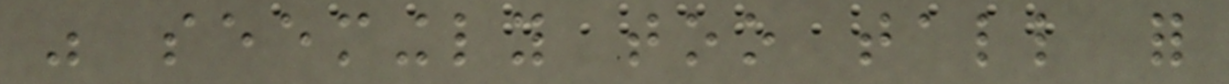was seemingly too tall for
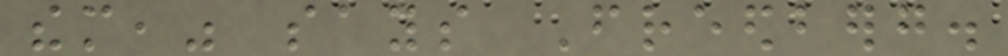them," says Freedberg.
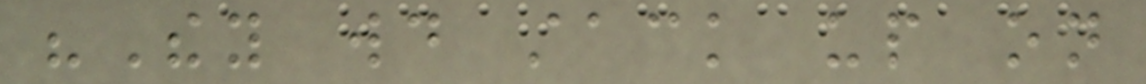"They would stack up on
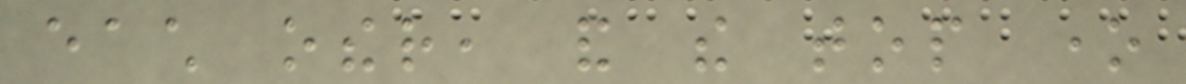each other, and the top one
